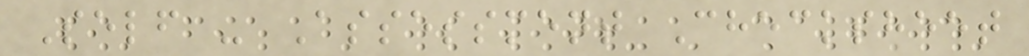Self - Assessment Checksheet
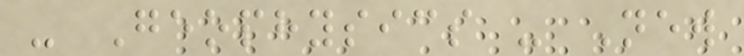- Geophysics - New
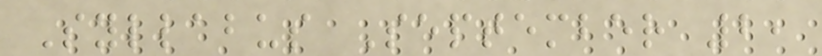Syllabus September 2,
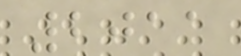2011
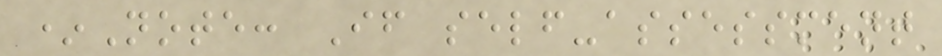*Note: If self-assessment
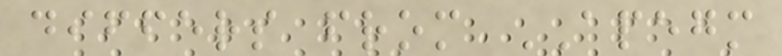differs from APEGM
